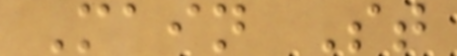Main St
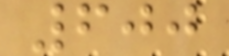600
